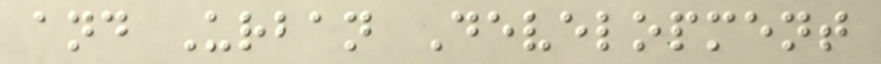and Urban Development
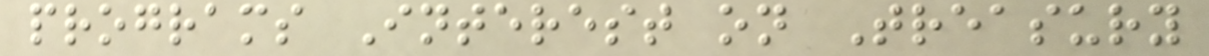programs Interest on Treasury
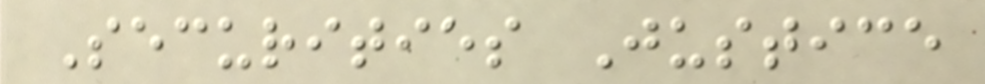Securities Justice
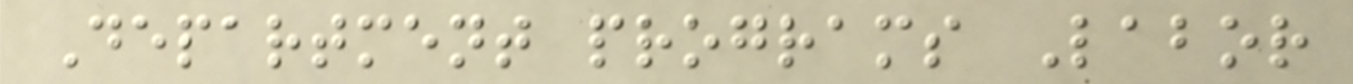Department programs Labor
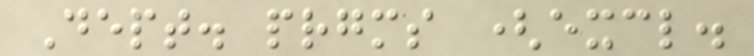Dept. prgms (excl.
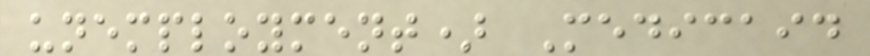unemployment) Medicaid
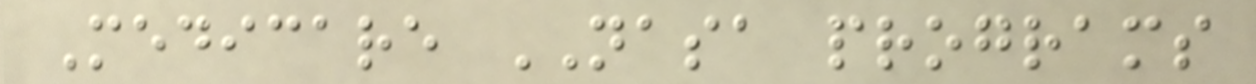Medicare NASA programs
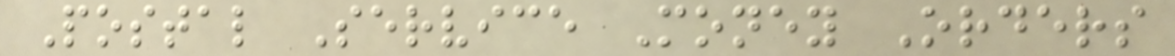Postal Service Money Orders
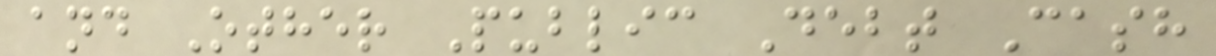and Other Public Debt Cash
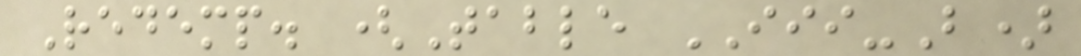Redemp. (Table III-B)
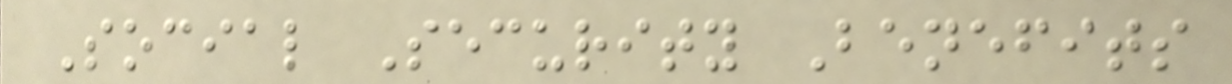Social Security Benefits
